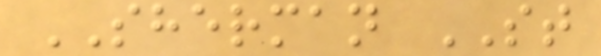SHERMAN ST
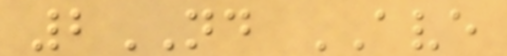2ND AVE
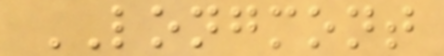LONGMONT
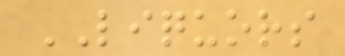LIQUORS
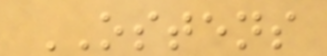OSTENS
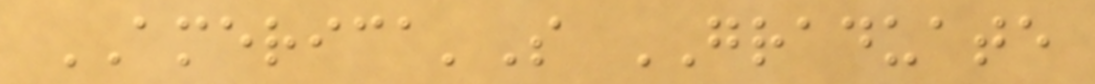AMERICA'S GRADUATE
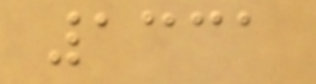1331
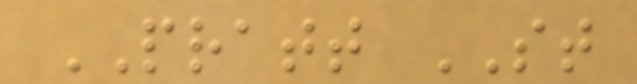PRATT ST
